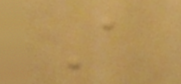A
